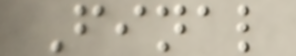Final
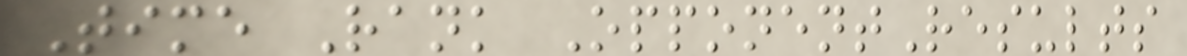Time Rank OpponentResults
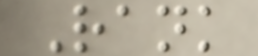Rank
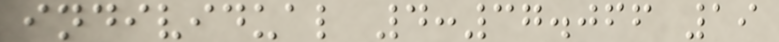individual 4:37.066 19
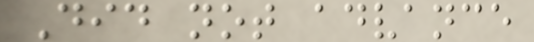Did not advance
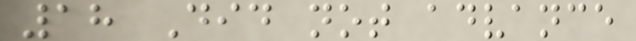18 Did not advance
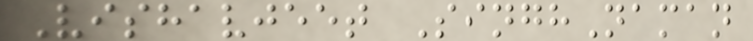Vishavjeet SinghNaman
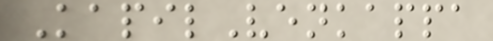KapilVenkappa
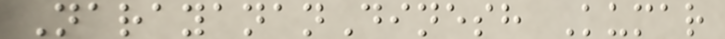NarayananDinesh Kumar
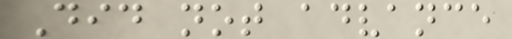Did not advance
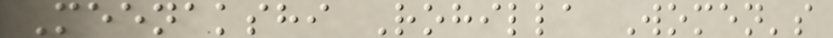Meenakshi Rohilla Women's
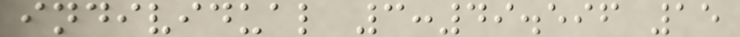individual 3:49.596 15
